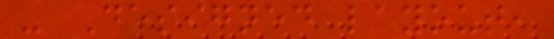- Designed layout,
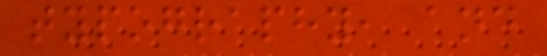typography, and
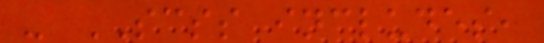- SCSS includes,
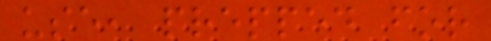use, prepped for
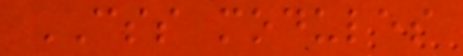CSS modules
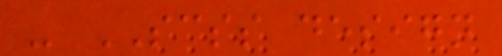- SCSS design
